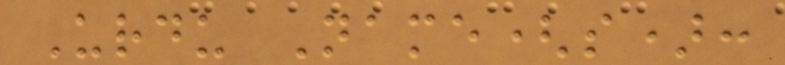Urdu Name(s):
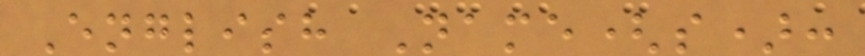English Name(s):
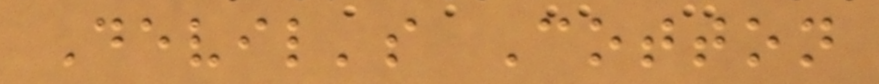Devil's Cotton
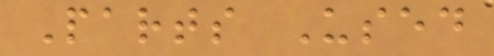Parts Used
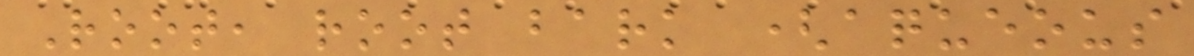Root, root bark (aqueous
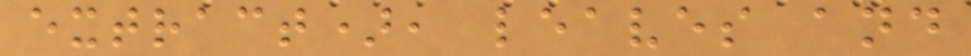extract), leaves and
